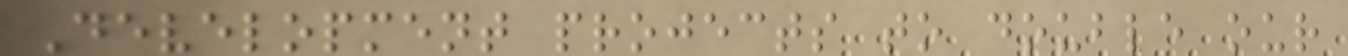Development projects to double our
